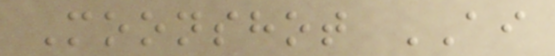Moonshot AI
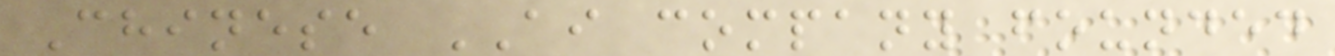Chinese AI company founded
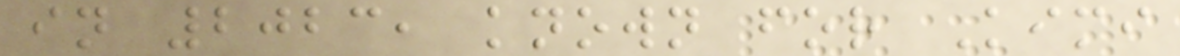in 2023, known for Kimi
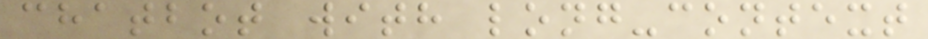chatbot with long-context
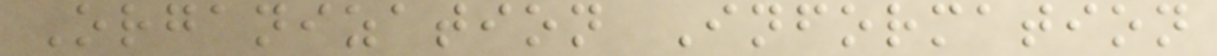Organization Information
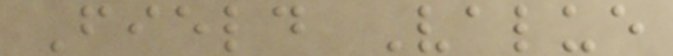Field Value
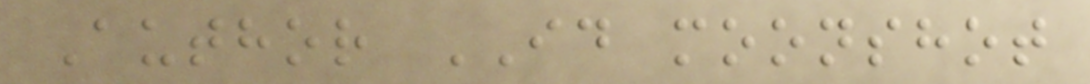Author ID moonshot
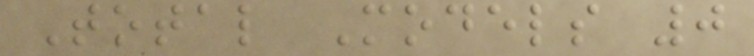Total Models 0
